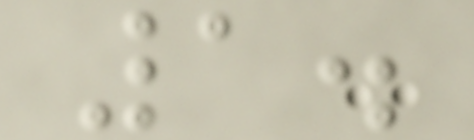1.
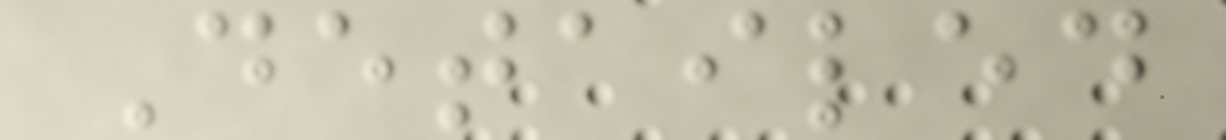Detailed
